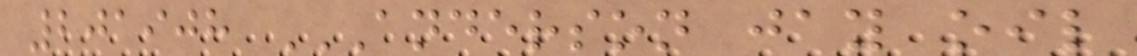201908 ANDERSON JAY OIL
